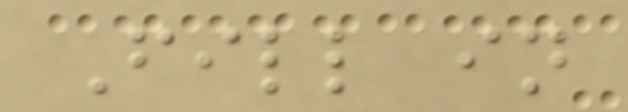Fill in
